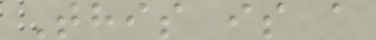This is a
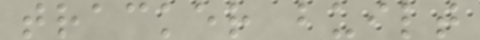tracker built
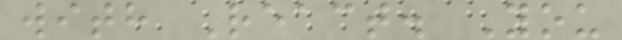with React. You
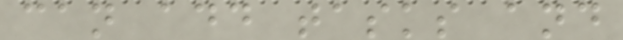can add tasks and
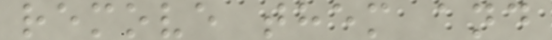remove them and
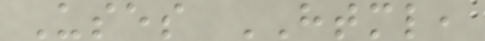Uses HTML,
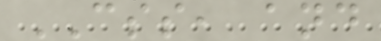CSS, and
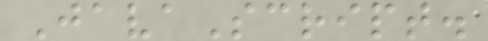JavaScript.
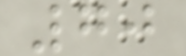70
